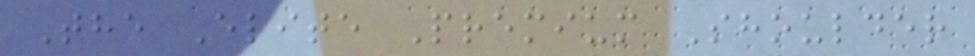The Elite Premium Shoulder
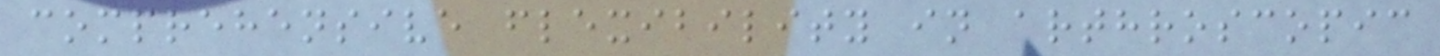comprehensive flexibility in arthroscopic
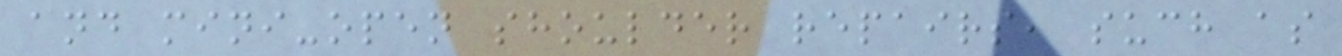and mini-open shoulder repairs, such as
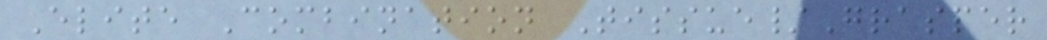Elite Combination Tissue/Grasper
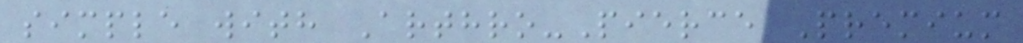simple with Arthro-Pierce Premium
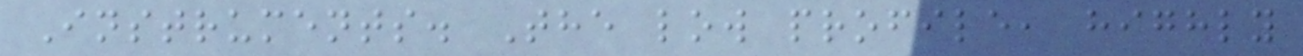Instruments. The low profile, highly
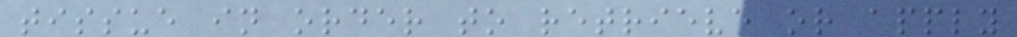tissue in order to retrieve or apply
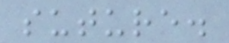suture.
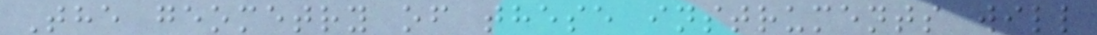The geometry of these instruments will
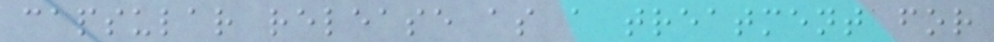capsular release as a treatment for
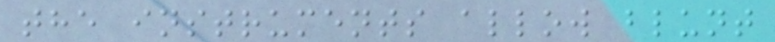the instruments allow blunt
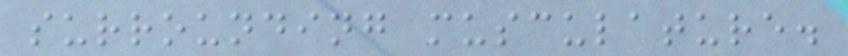surrounding musculature.
